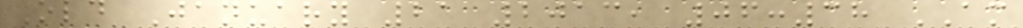Old January 21 2013, 06:38 AM
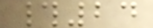#24
